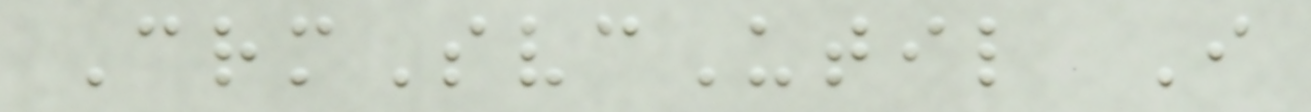CrmSvcUtil I
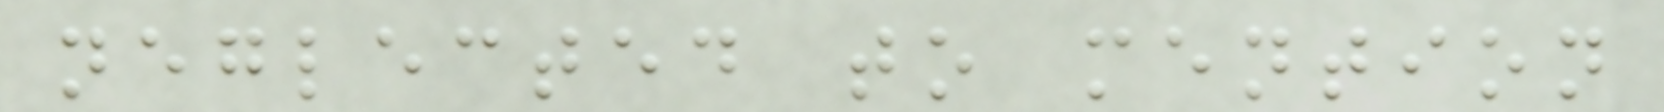neglected to mention
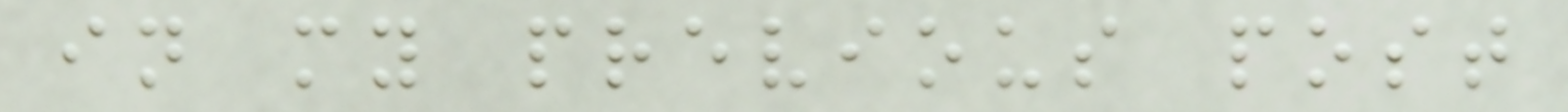in my previous post
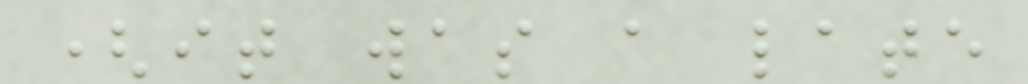(it was a late
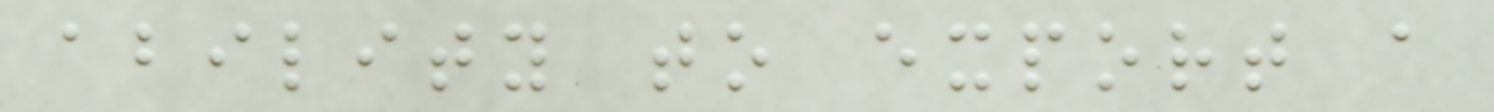ability to export a
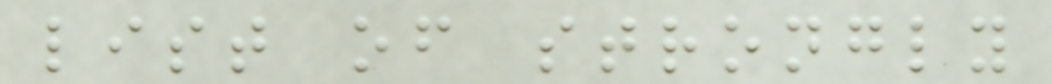list of strongly
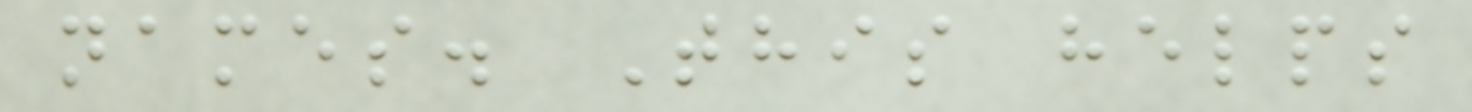names. This helps
